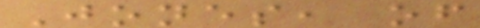Jones, of
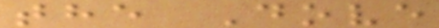the Dove
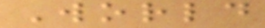World
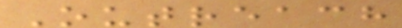Outreach
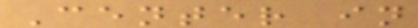Center in
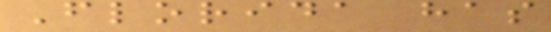Florida has
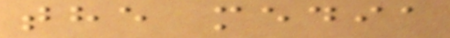the media
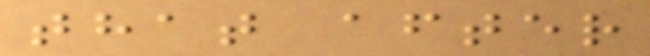that after
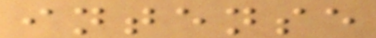intense
